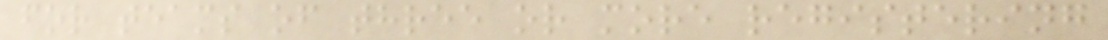for teams of three or more registering
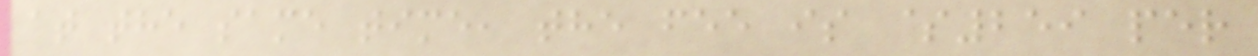at the same time, the fee is $259 per
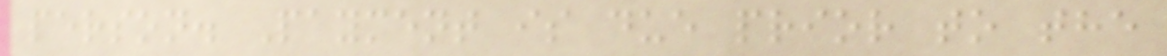person. Payment is due prior to the
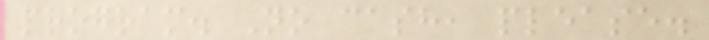program. No cash, please.
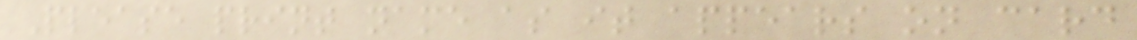Please print name as it appears on card
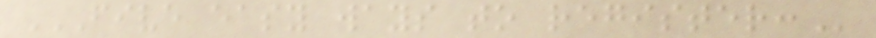FIVE EASY WAYS TO REGISTER:
